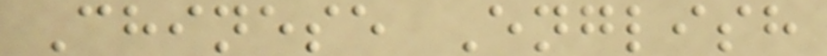Chinese English
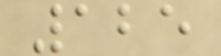125
